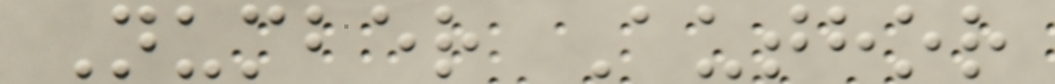Number Author
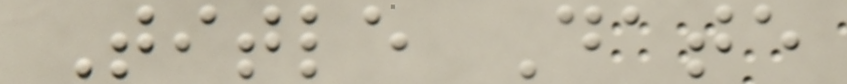Title Date
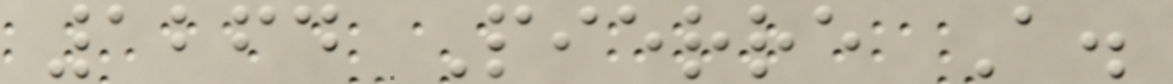1264 Pierre A.
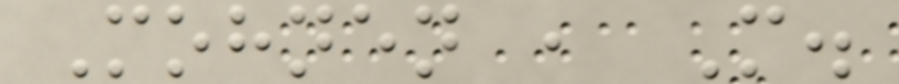Mohnen , M.
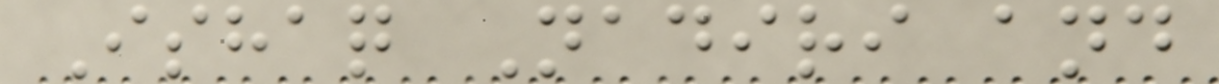Ishaq Nadiri and
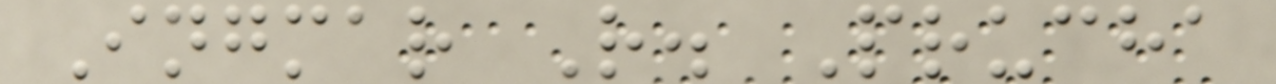Ingmar R. Prucha
